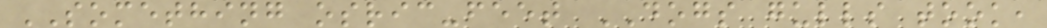SOMETHING osric-feet DOGS gulls took,
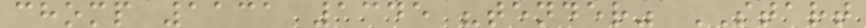chomp 1131 1345 "tender" START
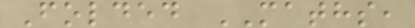Folded MATHS,
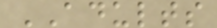ADULTS
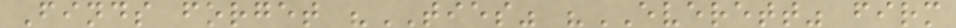Finds forget "TIES" "EVERETT" firm
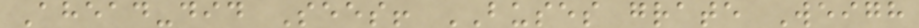Ahead-did Sees! BUSES grate Weigh
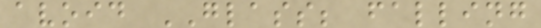avoid GLASS; falling
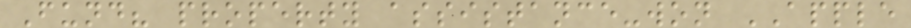Fund? property assistance-won APPLE
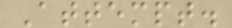Attempt.
